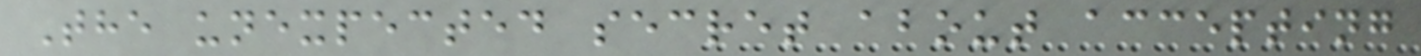The unexpected secret about accepting
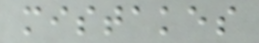mistakes
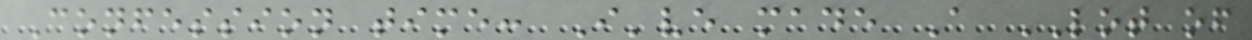Confession time: I've made A LOT of
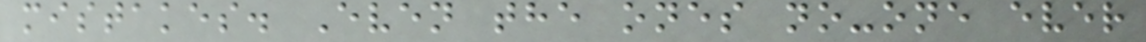mistakes. Even the ones no-one ever
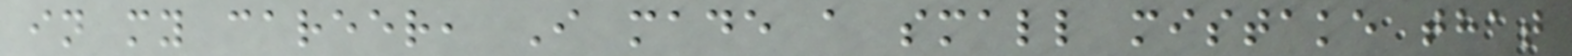in my career, I made a small mistake that
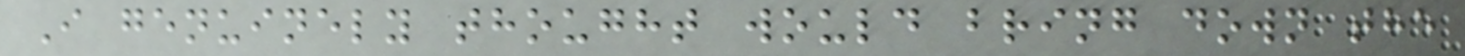I genuinely thought would bring down the
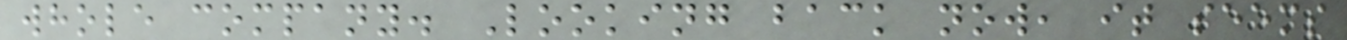whole company. Looking back now, it seems
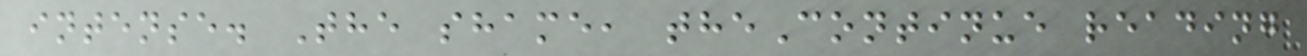intense. The shame, theContinue reading
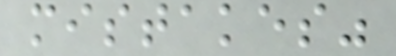mistakes"
